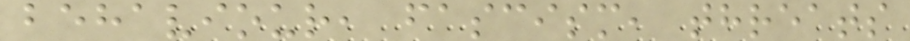behaviour, fascism, threats
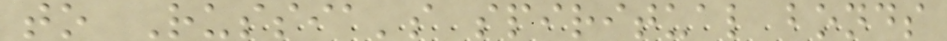to Russia's spiritual bonds
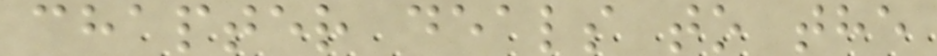chapter deals to the
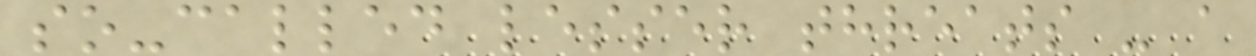so-called lesser threats - a
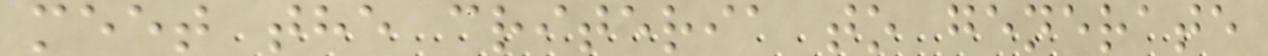meet the criteria to generate
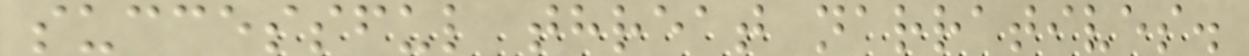successful threat narratives.
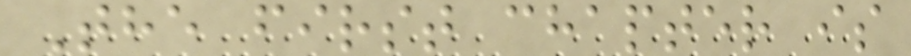The first chapter is
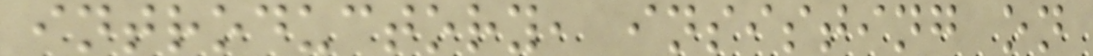introductory, insisting on
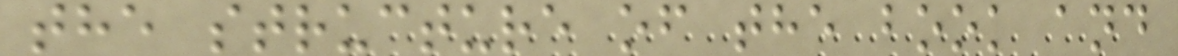the structure of the book and
